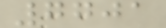7701
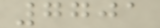7701
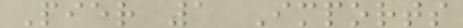Pier 1 Imports
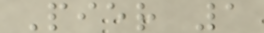Pier 1
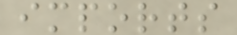imports
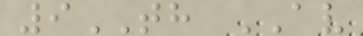9TH AV
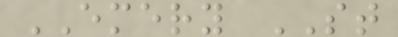EMERY ST
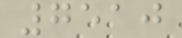7510
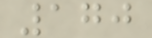170
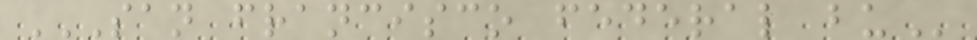SAN FRANCISCO FEDERAL BU
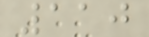110
